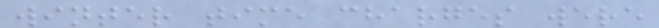winter time charges were
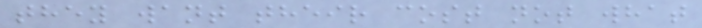they want their cost not what
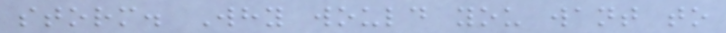storm. Why would you want to
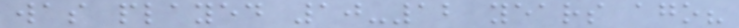was played 10-12 years ago?
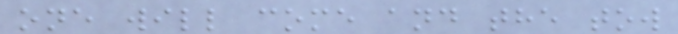one will come and the tow
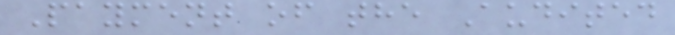Payment of the Audited
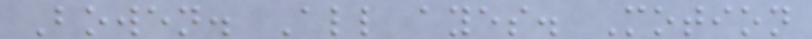Bowen. All ayes. Motion
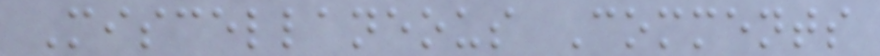Miscellaneous Comments
